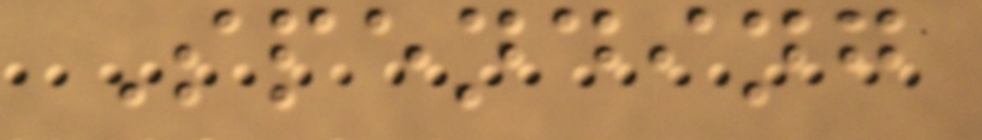Spending
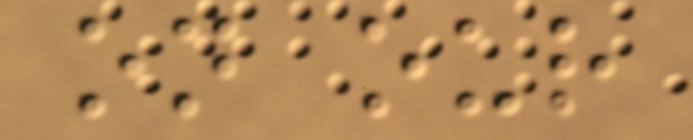on our
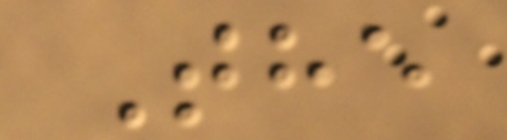The
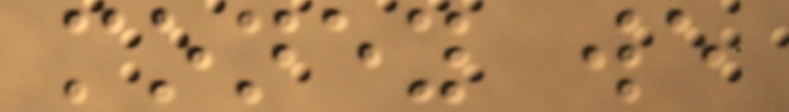money we
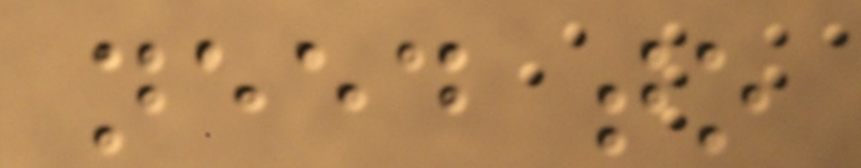need to
